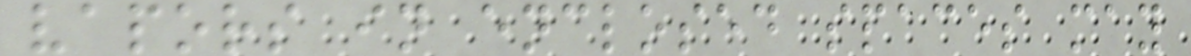vapors in enclosed spaces may
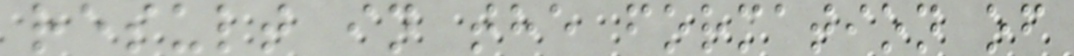result in the formation of
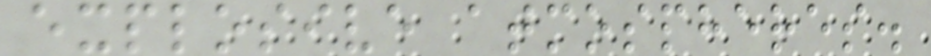explosive atmospheres.
